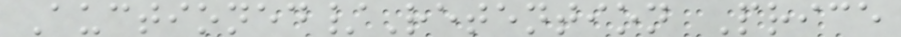Auctioned/Retention Price
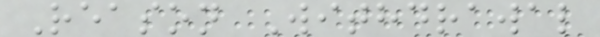Reason Withdrawal
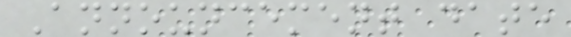Announcement date
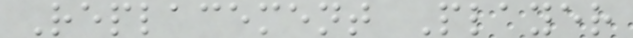Replacement Player
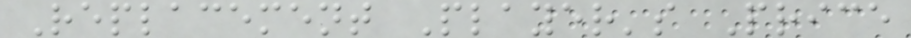Replacement Player's Price
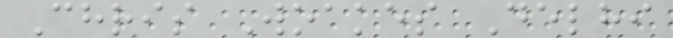Chris Woakes Delhi
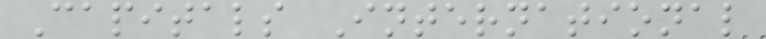Capitals International
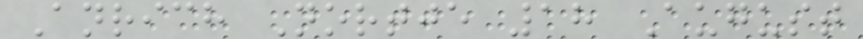Anrich Nortje 18 August
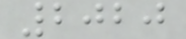2020
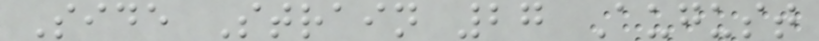Side Strain 27 August
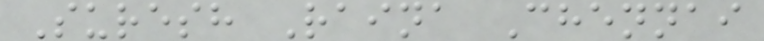Suresh Raina Chennai
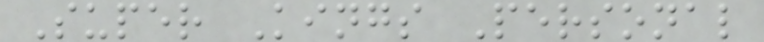Super Kings Personal
